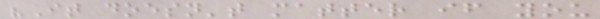"It doesn't matter if you
